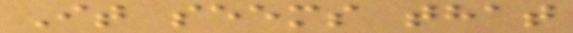It seems that
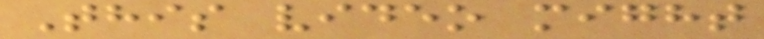This video might
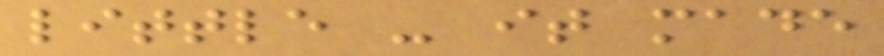little - it made
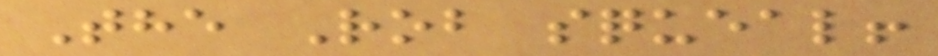The Rob squeal!
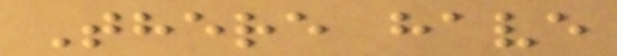There have
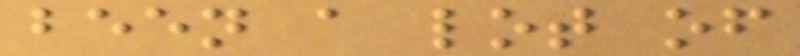been a lot of
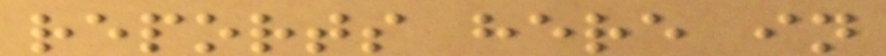reports here in
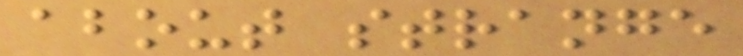about strange
